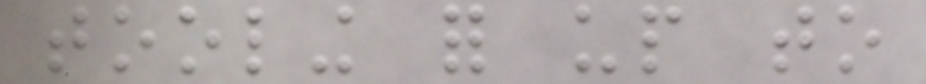tooling for up to
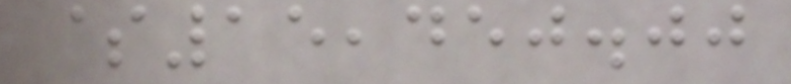$15,450.00
